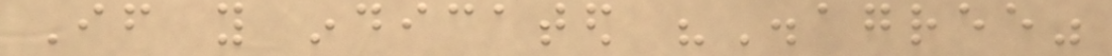If you indicated "Disagree"
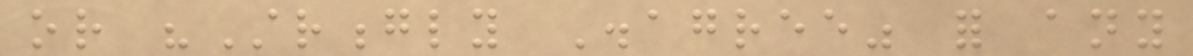or "Strongly Disagree" for any
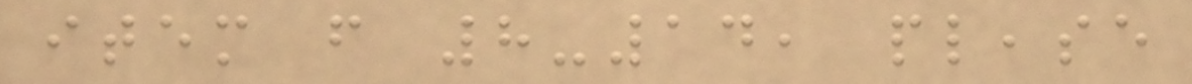item from 8-14, please
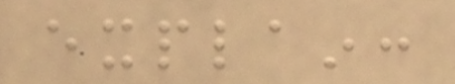explain:
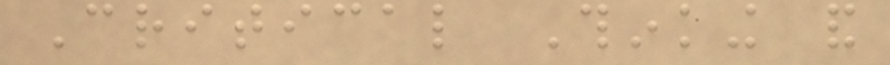Critical Thinking and
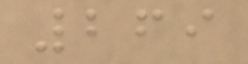269
